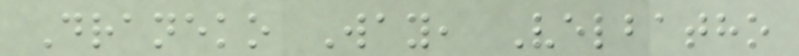Draneko Way, Velbatho
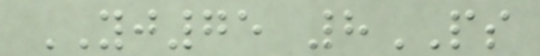YJ75 8PS
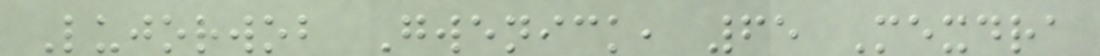Lujorwob Gwenick, 65 Mexdra
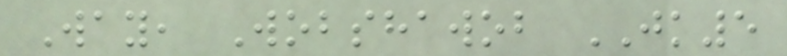Way, Wobshawob JK5
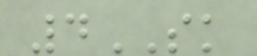4SK
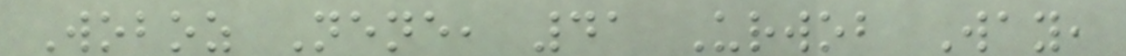Woboz Nene, 41 Urwob Way,
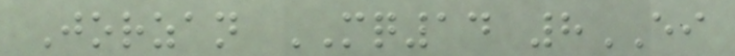Jorzan MQ14 8EI
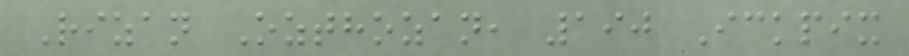Rizan Ozthozan, 190 Ickpix
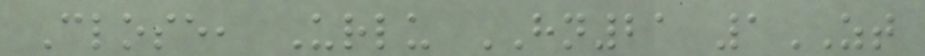Close, Urlu HN21 1ZT
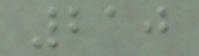210
